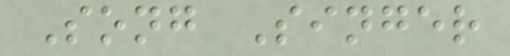Song Singer
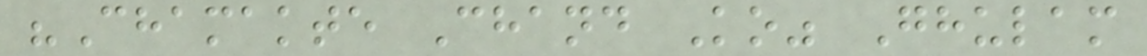"Chamakte Chand Ko" Ghulam
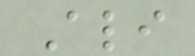Ali
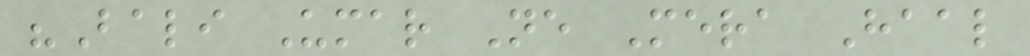"Bali Umar Ne Mera Haal
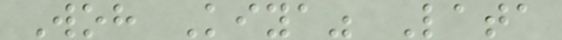Woh Kiya" Lata
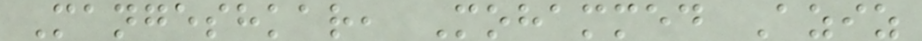Mangeshkar, Mohammed Aziz
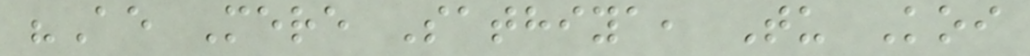"Ae Mere Sathiya, Tu Koi
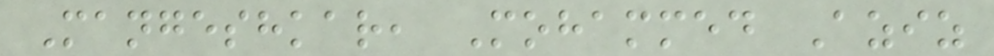Mangeshkar, Mohammed Aziz
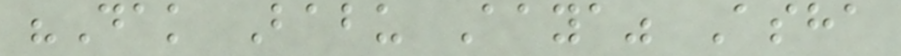"Dak Babu Aaya" Asha
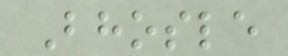Bhosle
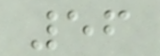56
